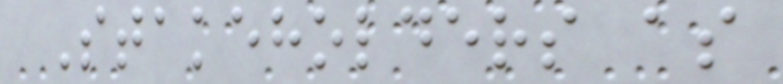Stakeholders as
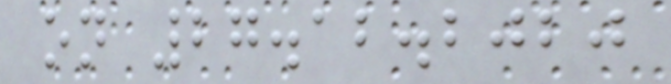on 27.12.2020
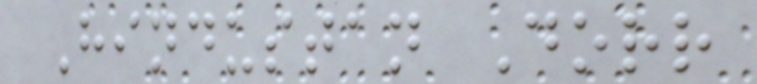Hindustan Dorr
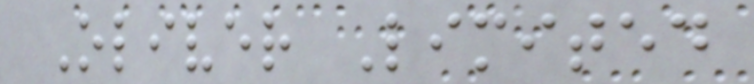Oliver Limited
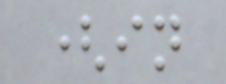(in
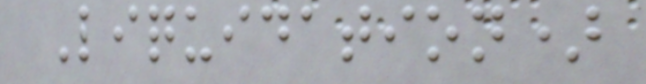Liquidation)
